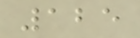125
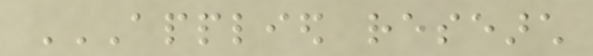APPLIED RESEARCH
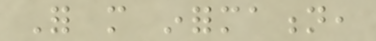For more information,
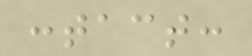contact:
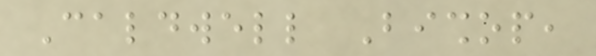Caldwell Bishop,
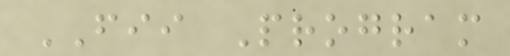FII Program
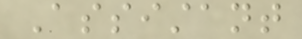Assistant
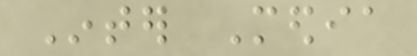Inter Media
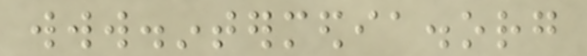www.intermedia.org
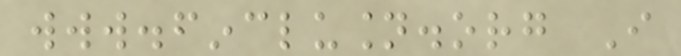www.finclusion.org I
